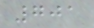701
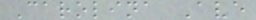Carolina Ave
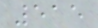515
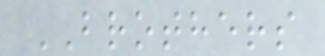BROTHERS
